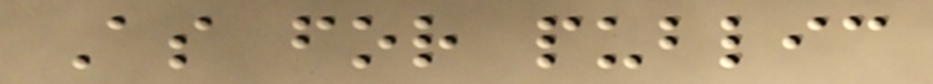As for public
